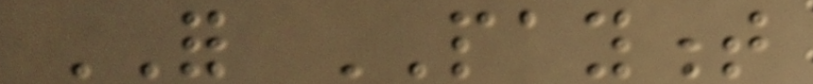FOR PAYMENT
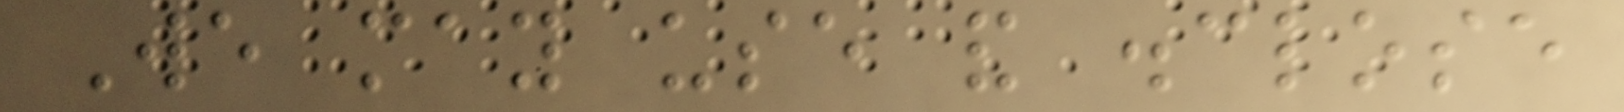We may use and disclose
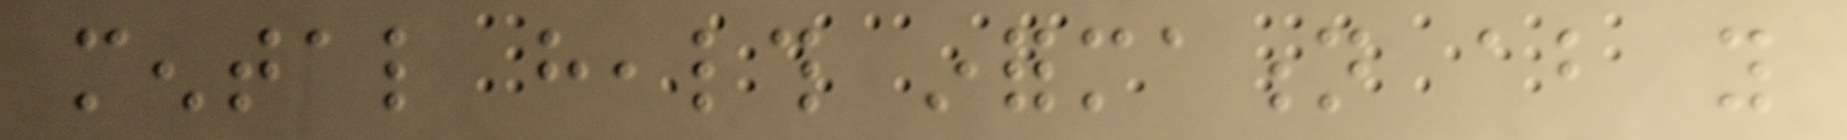mental health information about you
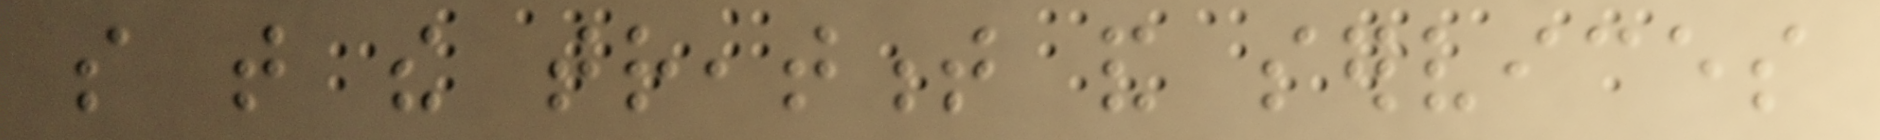so that the treatment and services
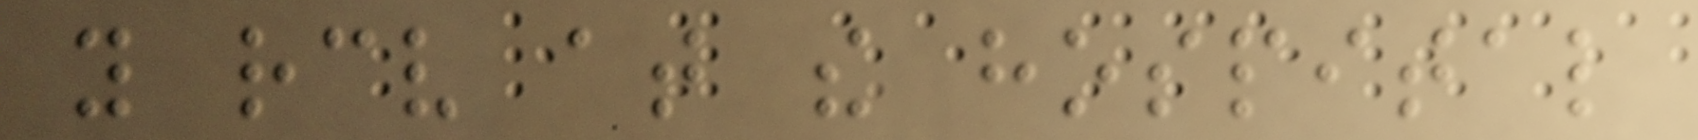you receive at the hospital
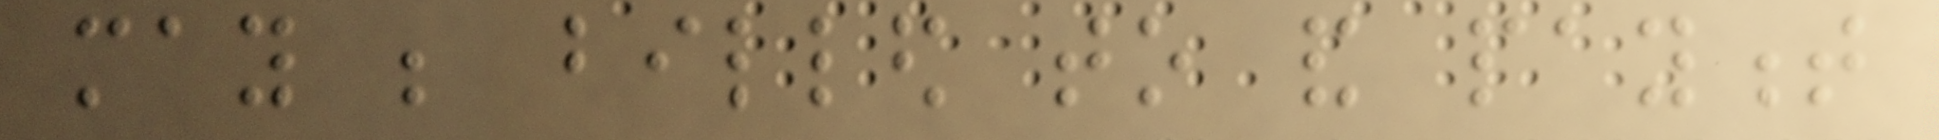may be billed to and payment
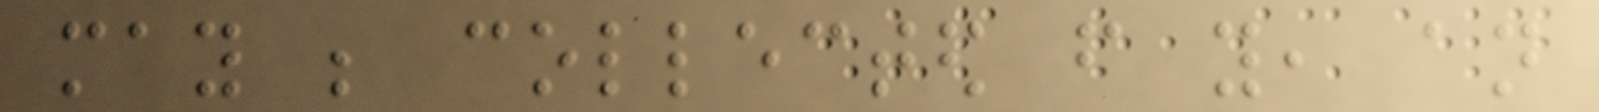may be collected from you, an
